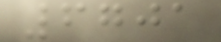6701
